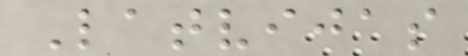Latvijas
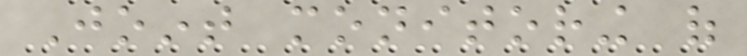Joint monitoring of
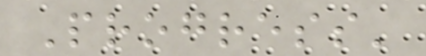Progress'
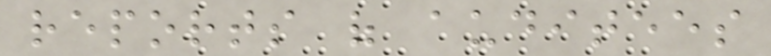reports of auditees
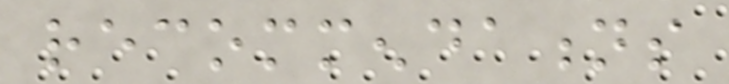recommendations
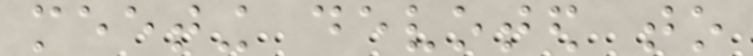meeting devoted to
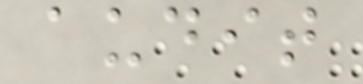audit
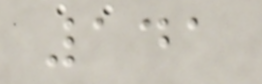141
